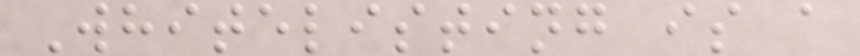Whitelisting is a
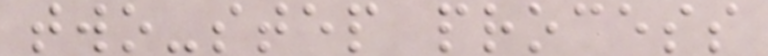two-step process
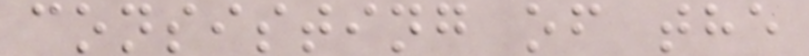consisting of the
